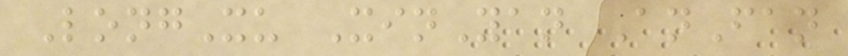LongXu XinYan AnFan
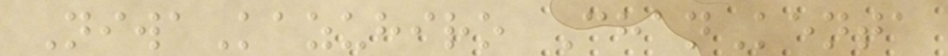NiwaKazuhiro ChanKenta
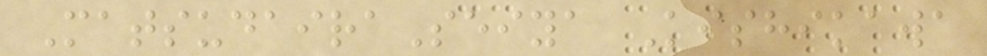MatsudairaSeiya Kishikawa
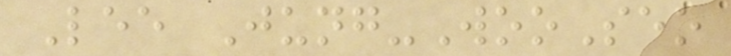Lee Jung-WooSeo
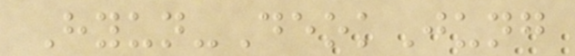Hyun-DeokJung
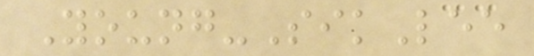Young-SikLee
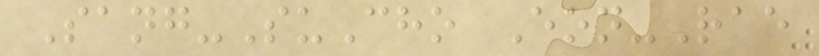Sang-SuCho Eon-Rae
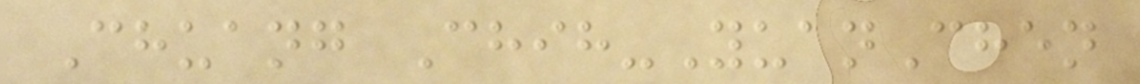Chuang Chih-YuanChen
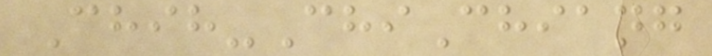Chih-ChiChiang
